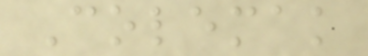Colemak
